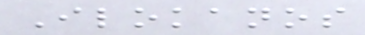Ilokanos
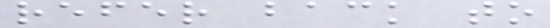refer back to
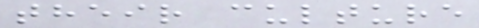their culture
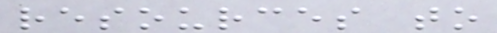resources to
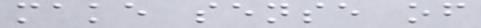make sense of
